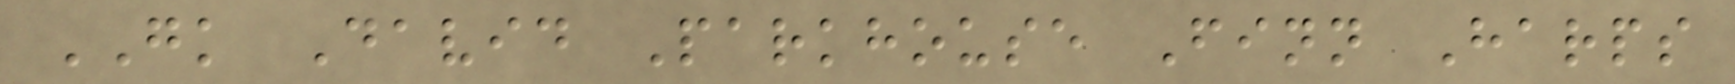GK David Parkhouse Finn Harps
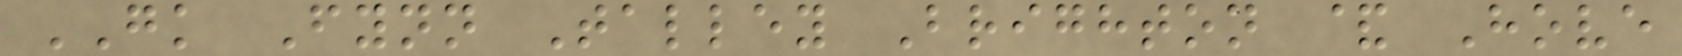GK Fynn Talley Brighton & Hove
